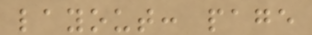layout: page
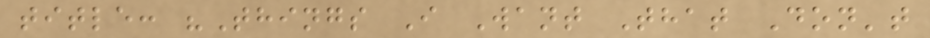title: "Things I Want That Don't
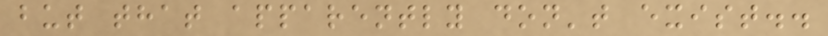but that apparently don't exist..
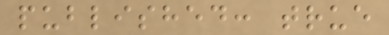published: true
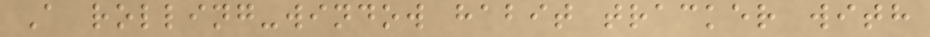A rolling-window habit tracker with
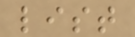list
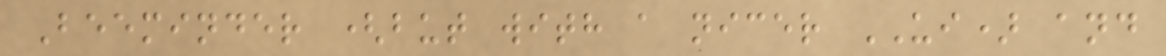Beeminder (but with a nicer UI) and
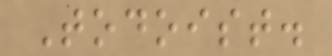Todoist.
